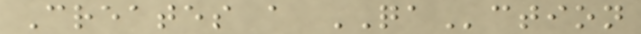Creates a QAction
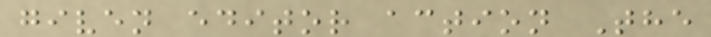given editor action The
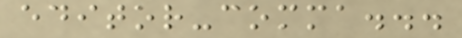editor-comma...
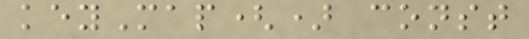keyMap() const
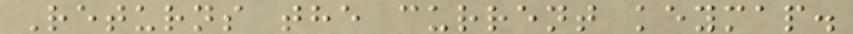Returns the current keymap.
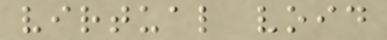virtual void
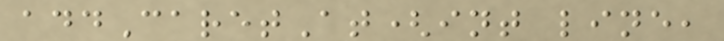addCaretAt(int line,
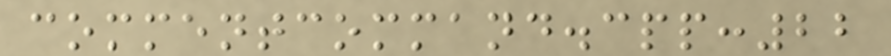commentcommand.cpp:22
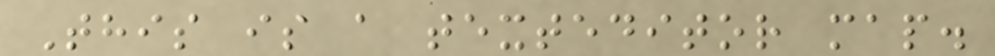This is a texteditor map.
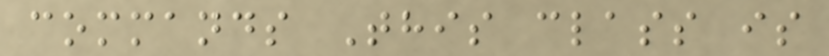commands This class is
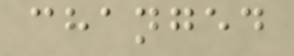changed
